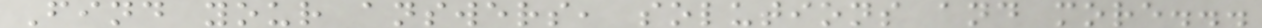Find your answers, solutions and more...
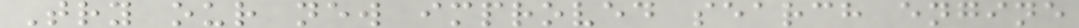Try our new improved search engine
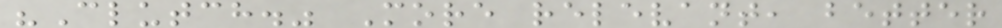"Clutch." More relevant, better
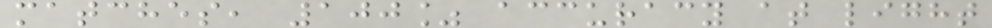matches, 100% accuracy at light
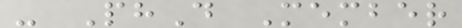- PhD Member
